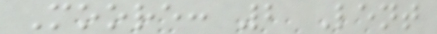Moore: 2 Lent
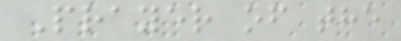Prayer of the
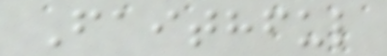Faithful
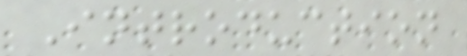Introduction
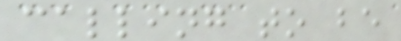calling to be
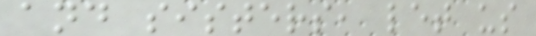and sisters, let us
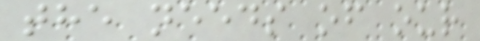the needs of our
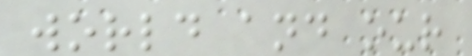world and our
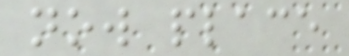now place
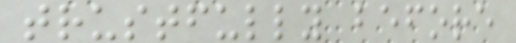trustfully before
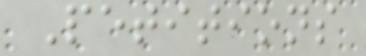Petitions
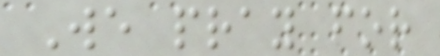We pray for
